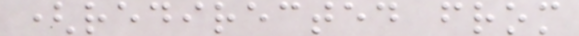(redirected from
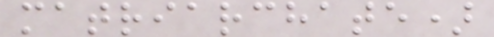matriarchate)
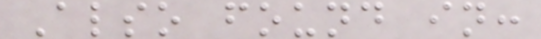Also found in:
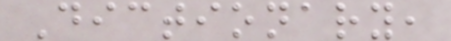Dictionary,
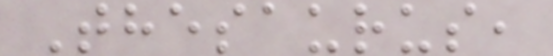Thesaurus,
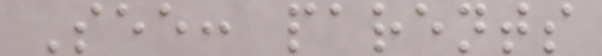See: parents
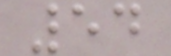54
